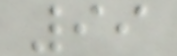99
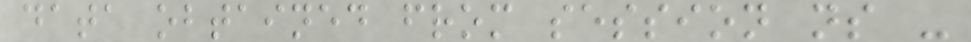data obtained from session ns -
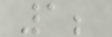1;
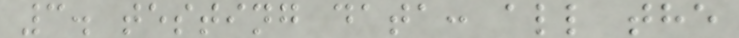3. testing data: all the
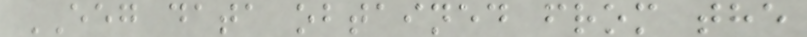EEG data obtained from the
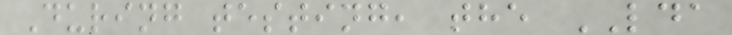During testing, the LDA
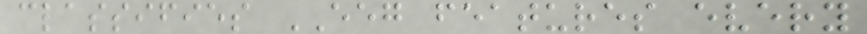classifies EEG features every
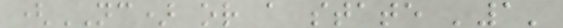(NC) or a state '1'
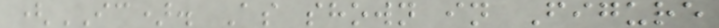(IC). As shown in Figure
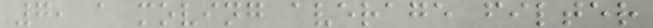7, a moving average filter
